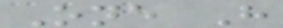One H
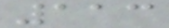113
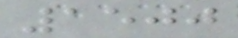1500
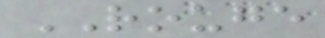ROUGE
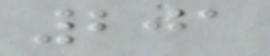201
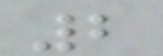2
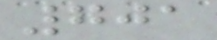701
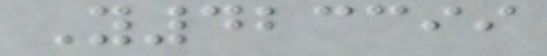Y423399
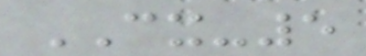CX-5
